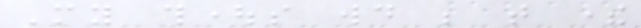My thoughts would be that there
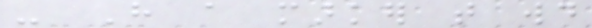- Have a marker that would
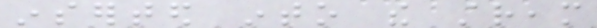inserted into the stream
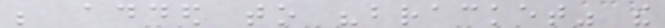be added to "bracket" the
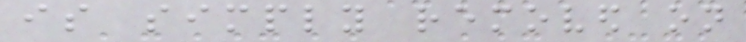is simply removed on
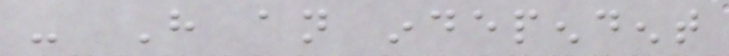- Have an independent
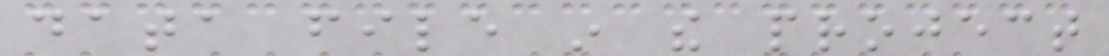data file in the project
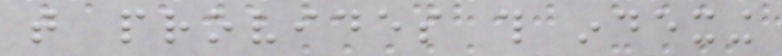that provides this indexing
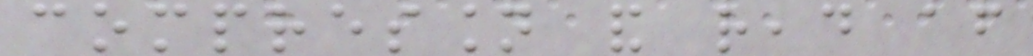compression and read after
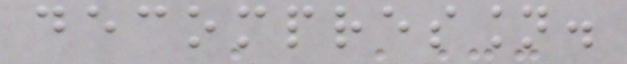decompression.
